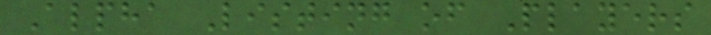Alpha Listing of Players
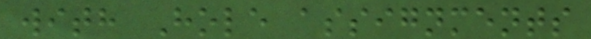with Hole assignments
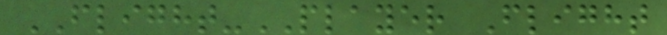FLIGHT-PLAYER Flight
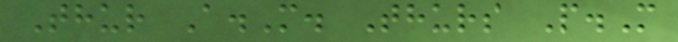Thur A.M. Thurs P.M
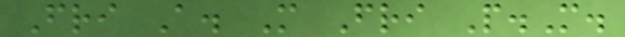Fri A. M Fri P.M.
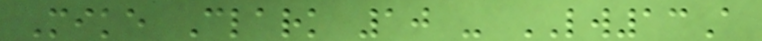Mike Clark 10 - LW13A
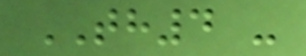TH4 -
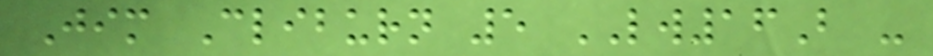Jim Cliburn 5 LW16B -
